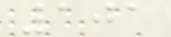101
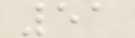51
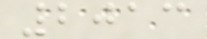2013
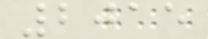2015
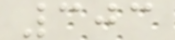303
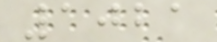1021
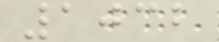1032
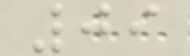09
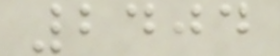2404
